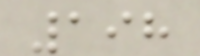198
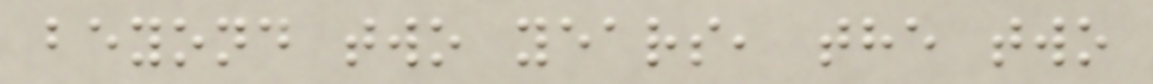beyond two years, the two
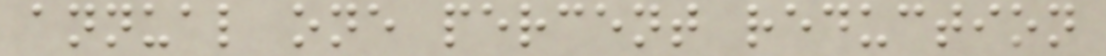annual one percent reduction
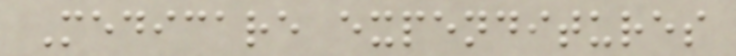Medicare expenditures
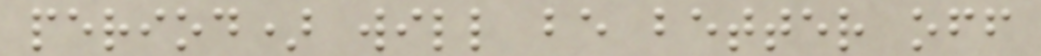period) will be better off
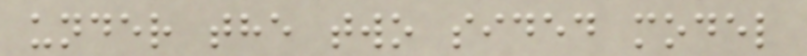under the two sided model
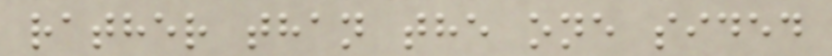rather than the one sided
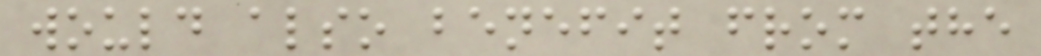would also benefit from the
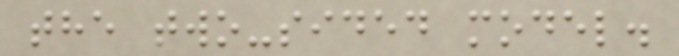the two-sided model.
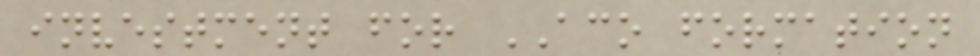investment for ACO formation
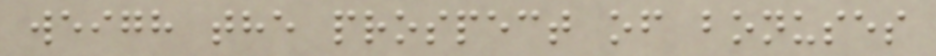weigh the prospect of bonuses
